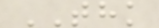THK
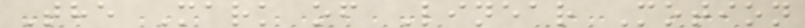The Mark of Linear Motion
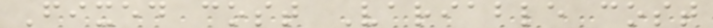Fixed cost Variable cost
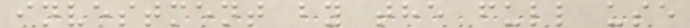investment by the full use
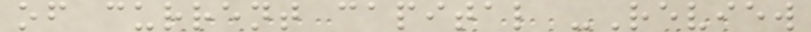of current capital -Review
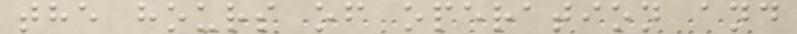the hours of operation and
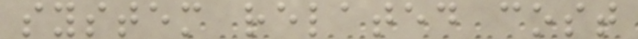system related cost
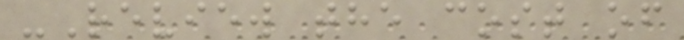-Review the cost of
